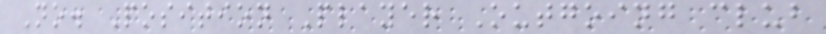No. Position Player Outgoing club
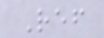Ref
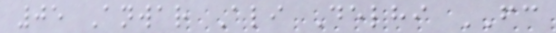05 Anwar Ali Delhi FC
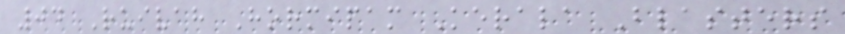04 Ruivah Hormipam Kerala Blasters
